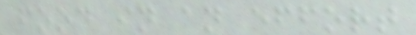food in an effort
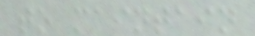to maintain
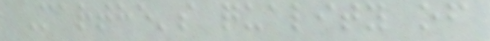Marthe's quality of
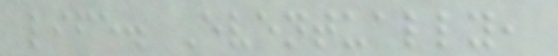life. Eventually,
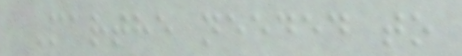Marthe needed to
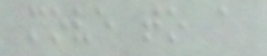move to a
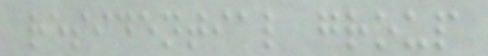residential group
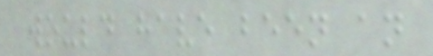would have been an
